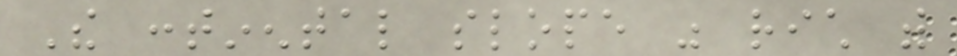The continental slope was rich with
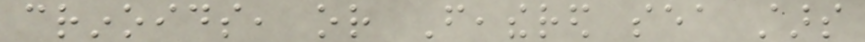crinoids, or Feathered sea stars
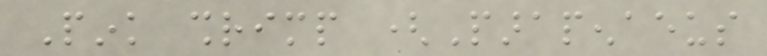Pink shrimp (Parapenaeus
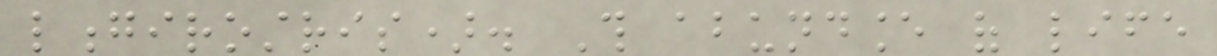longirostris). This abundance of life
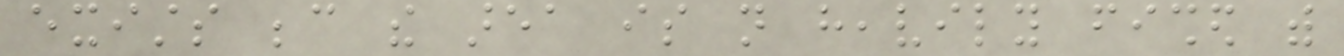exists because the area is not heavily fished with
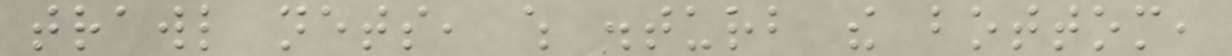trawl nets, which disturb the bottom,
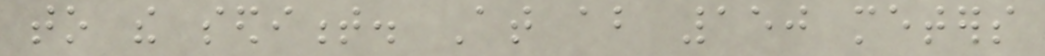to the sediment. At about 150 meters
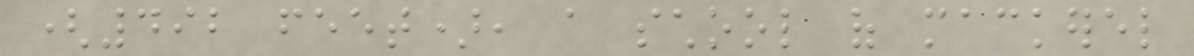(492 feet), a school of mackerel
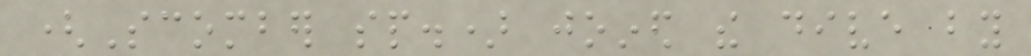(Scomber sp.) joined the dive by
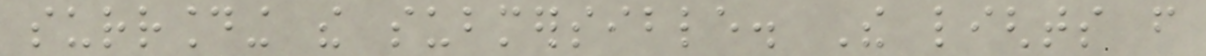surrounding the submersible. The lights from
